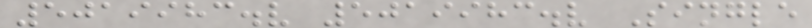5019983.v 5019983.v Single
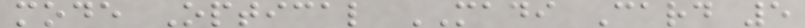mode Optical MADI Card 5
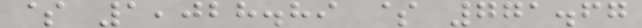$ 1,028.89 $ 771.67
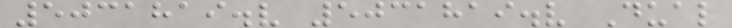5031819.v 5031819.v Dual
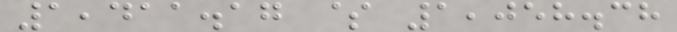1,411.17 $ 1,058.38
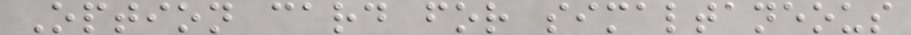Option card for simaltaneous
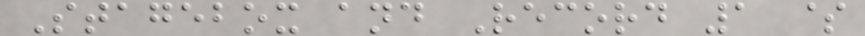Stagebox and Record 1 $
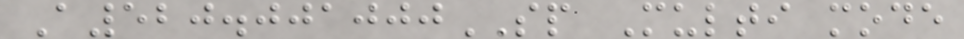A520.001000SP Multi mode
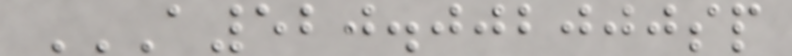A520.002000SP
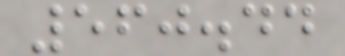560.44
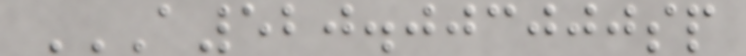A520.003000SP
